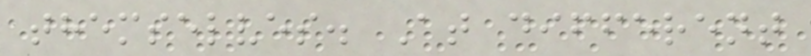themselves. At different
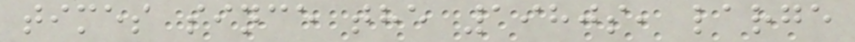times since the 1980s, large
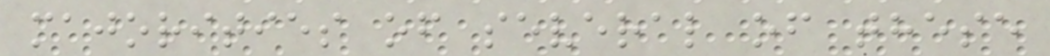majorities of several of these
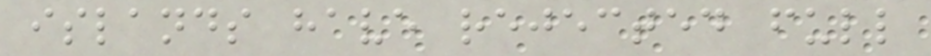islands have rejected full
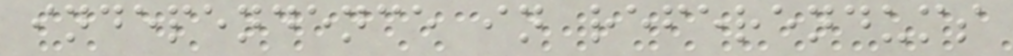independence in referendums
